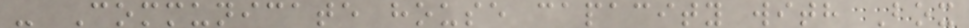- Communicate house capacity with Box
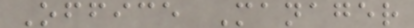Office Manager
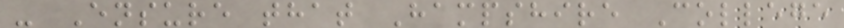- Ensure that Hampshire College
